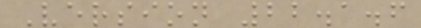Version 22.1.6
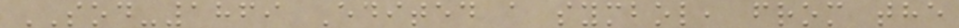SOD-1869 Edited a symbol, from the
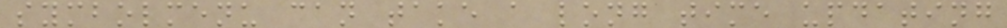symbolmenu can take a long time updating
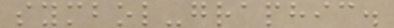symbol-graphic.
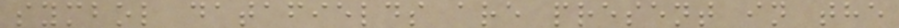symbol datafields are present in the
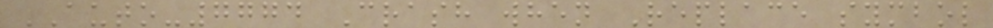AUTO-7774 Crash when Replace symbol
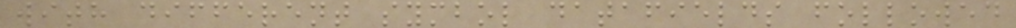with different symbol datafields followed
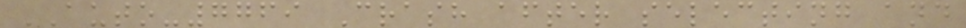AUTO-7769 Crash after selecting and
